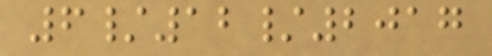6/12/2017
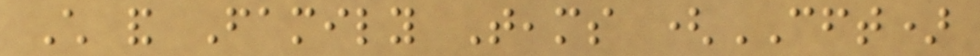Child and Family Teams (CFT)
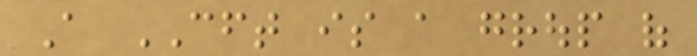A CFT is a group of
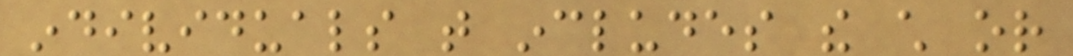individuals that includes the child or
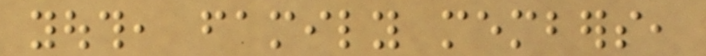youth, family members,
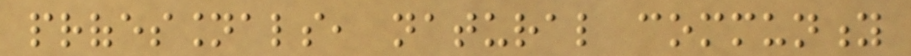professionals, natural community
